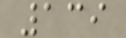139
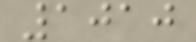1010
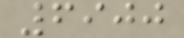6900
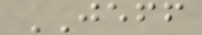JEFF
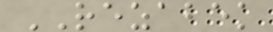REZABEK
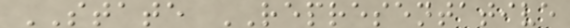STATE REPRESENTATIVE
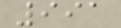991
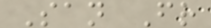San Fr
